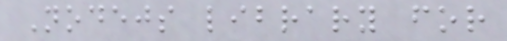Nodejs library for
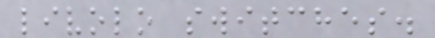livolo switches.
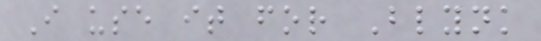I use it for Blynk
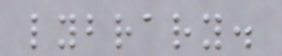lybrary.
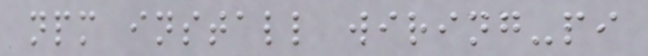npm install wiring-pi
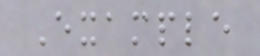Example
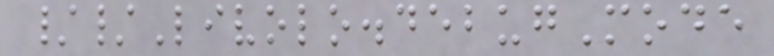//Livolo.debugMode
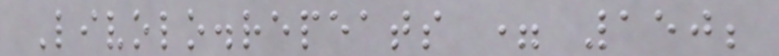Livolo.repeats = 150;
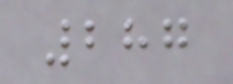287
